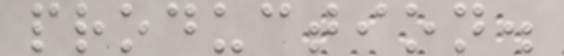production.
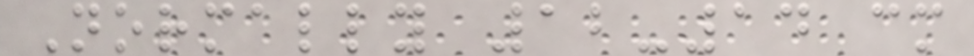Normally 12-14 cm
